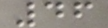46
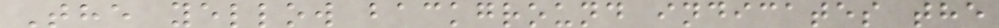The yellow background indicates the
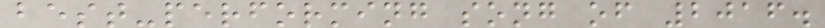best-performing song of 2016.
